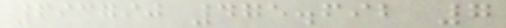693790 475.692 7
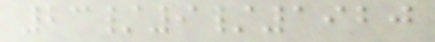23/9/1920
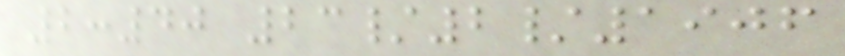2:40 23/2/1906
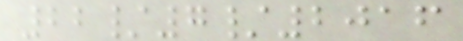22/7/2016
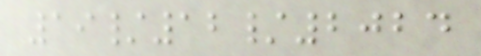19/12/2024
